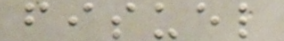fisuel
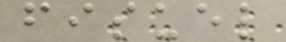fisuel
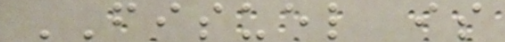FISUEL is
